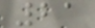21
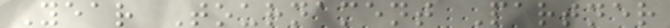Year Tournament Partner
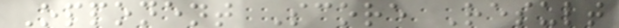Opponent Score Result
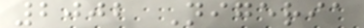2002 Nigeria
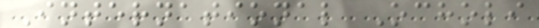International Ocholi
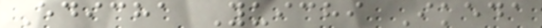Edicha Yuichi Ikeda
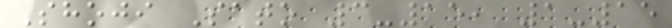Shoji Sato 3-15, 1-15
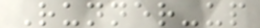Runner-up
